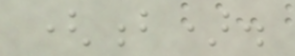(b).
